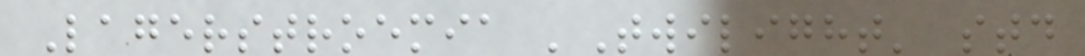Lagerstroemia 'Twilight' std
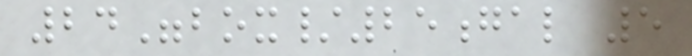24"box/25gal 5
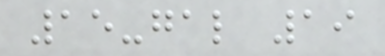15-gal 19
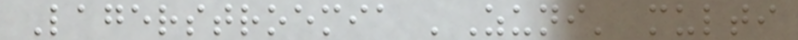Lagerstroemia 'Zuni' multi
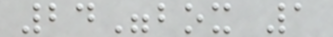24"box 1
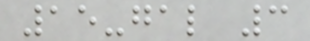15-gal 3
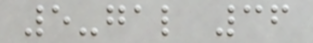5-gal 36
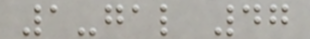1-gal 47
